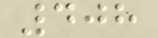408
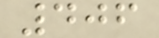406
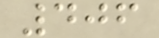406
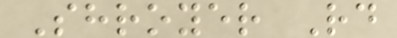Shroyer Rd
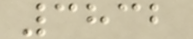3832
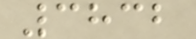3832
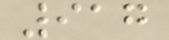917
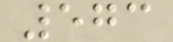573
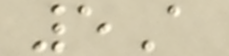5A
